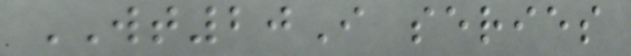WT20I series
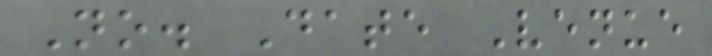No. Date Venue
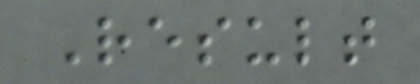Result
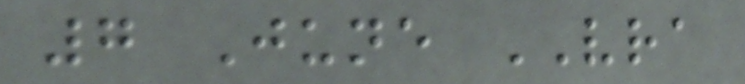7 June VRA
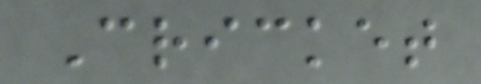Cricket
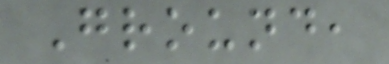Ground,
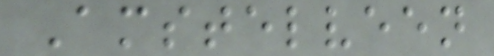Amstelveen
